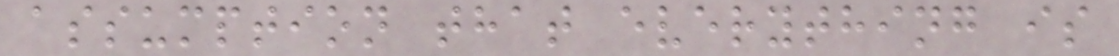assumption that everything is
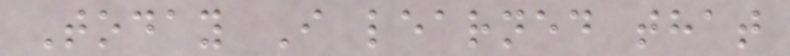Today I learned that
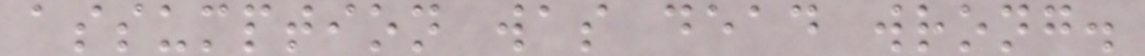assumption was dead wrong.
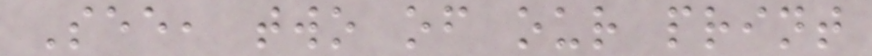See, two of our print
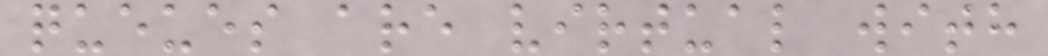queues are virtual with
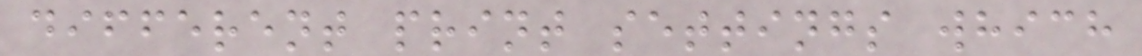different print settings which
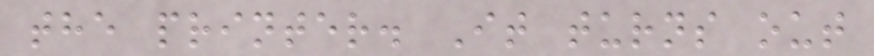the printer. It turns out
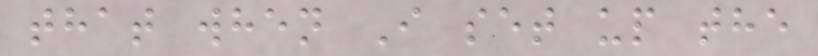that when I set up the
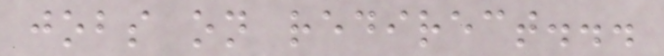jobs on redirect...
